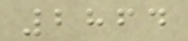2864
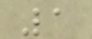1
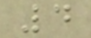4
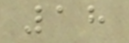18
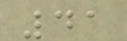41
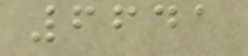6641
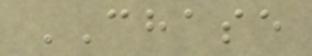CHASE
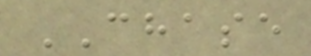CHASE
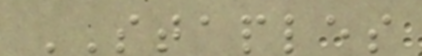STAPLES
